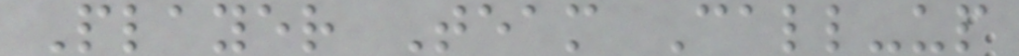Player Team Call-up
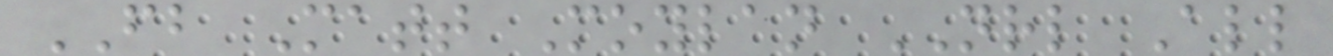FB Matt Moylan NRL All
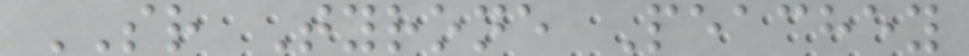SR Tyrone Peachey
